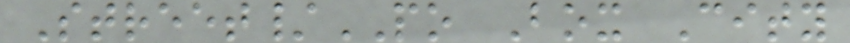Street/PO Box City
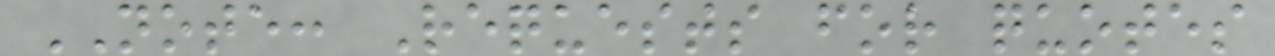NOTE: Requests for quotes
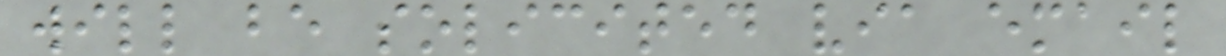will be solicited via email
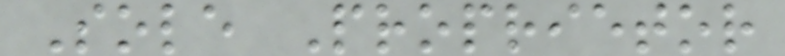Sole Proprietor
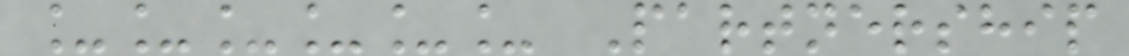______ Partnership
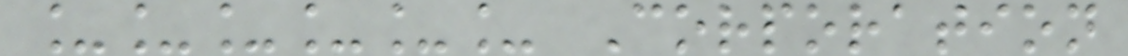______ Corporation
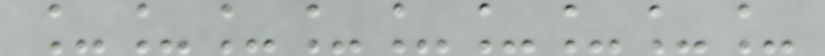_________
